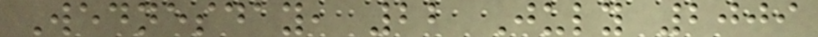Wednesday, 22 July 2009
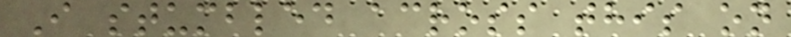I stumbled across this on
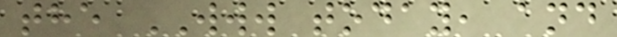the WWW today, and
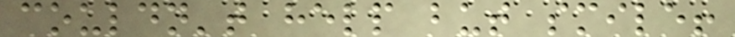couldn't help but smile!
